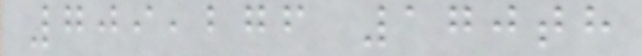709,276 170th
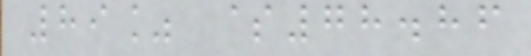89% $78.86
